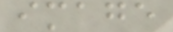image
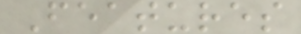Features
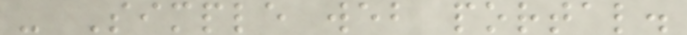- Simple web portal.
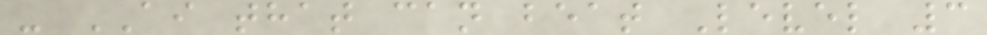- AI that can beat Level 3
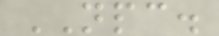NPC.
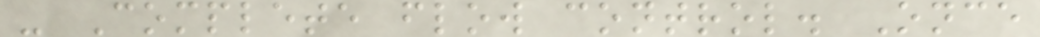- Complete flow control. Once
